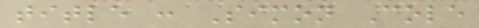title : Simon Cole
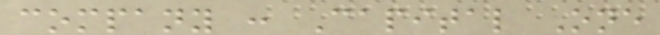company : Capital One
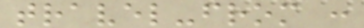travel-from :
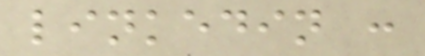linkedin :
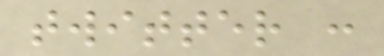twitter :
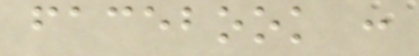facebook :
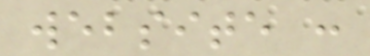website :
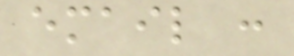email :
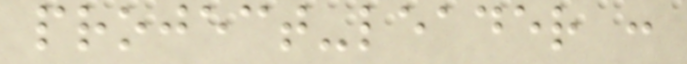project-leader :
